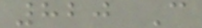820 C
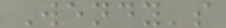Wendy's
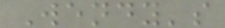Wendy's
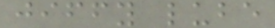jiffy lube
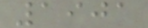1901
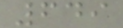649
